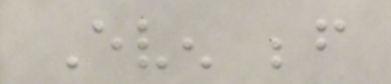Even before
